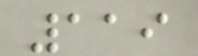119
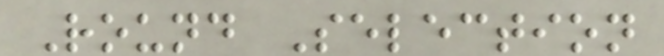Round Selection
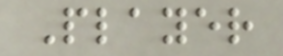Player
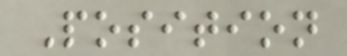Position
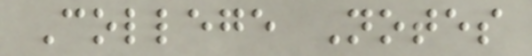College Notes
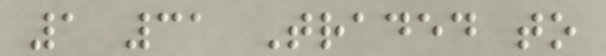1 31 Traded to
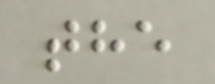the
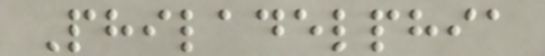Philadelphia
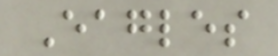Eagles
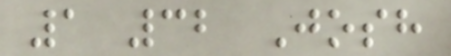1 32 Josh
